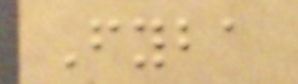Fyba
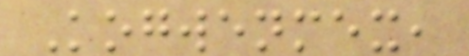Kogwenmex,
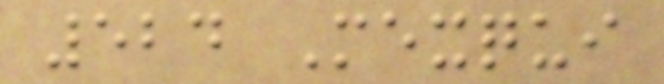524 Mexqui
